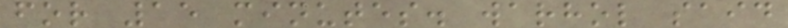for 15 minutes. warhol said
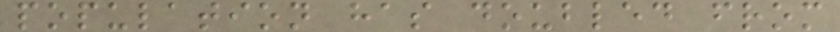population has doubled from
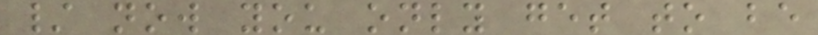/ now you only get to be
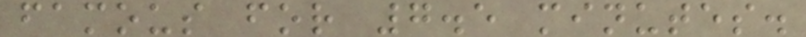famous for 7.5 minutes.
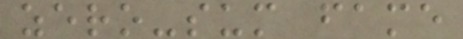zero-sum fame
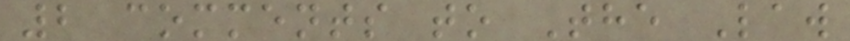2 comments to The Law
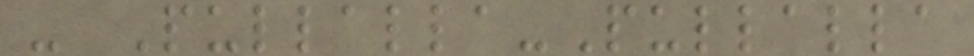- Pullalla-Pullalla
